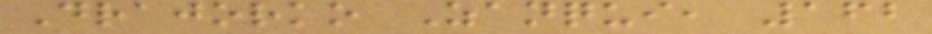Drajorko Zanqui, 162
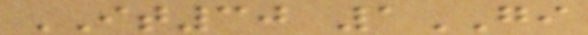IT30 1GI
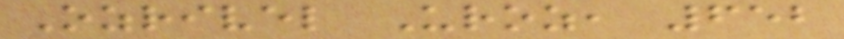Ozrivel Uroz, 652
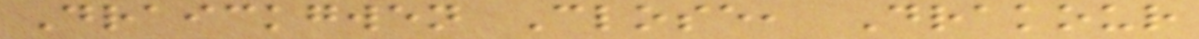Draickgwen Close, Drakour
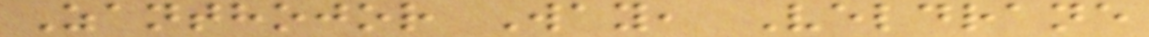Zanthojor Way, Veldrane
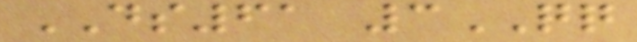DS61 3QQ
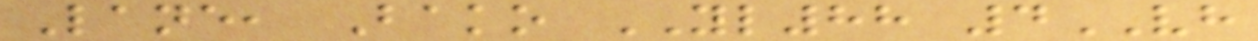Lane, Bako YL88 4VH
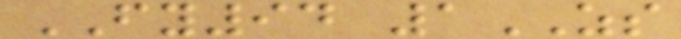FY94 1ZS
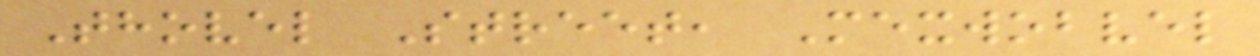Thovel Street, Mexwobvel
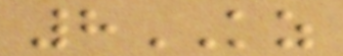8KZ
